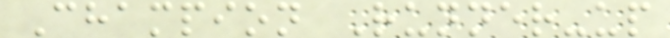Champion Runner-up
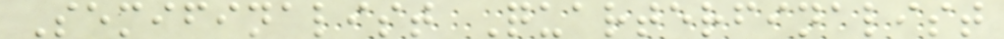Semifinalist Quarterfinalist
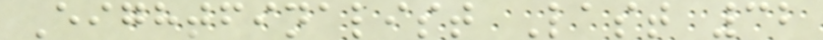Eightfinalist Last 32
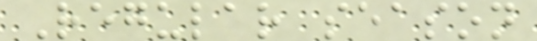Regular season
